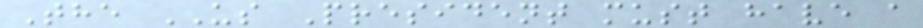The US President must have a
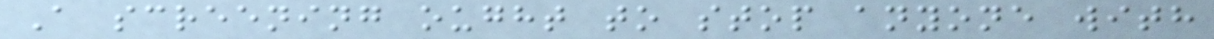A screening ought to stop anyone with
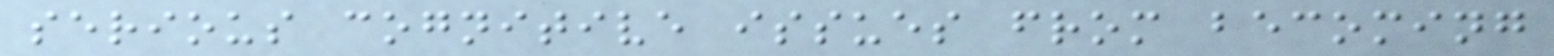serious cognitive issues from becoming
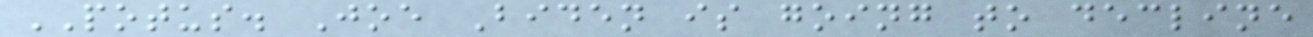POTUS. Joe Biden is going to decline
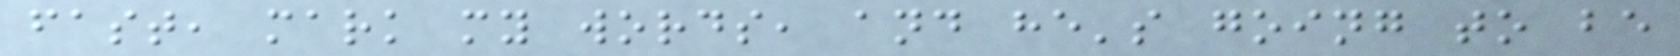fast, mark my words, and he's going to be
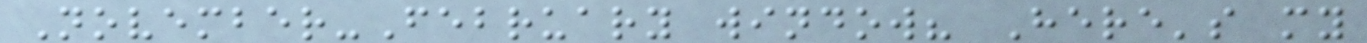November-February window? Here's my
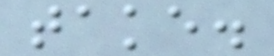take.
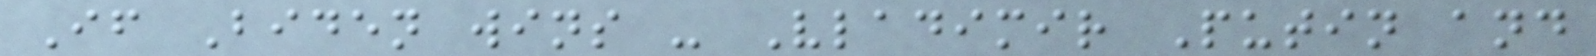If Biden wins - Vladimir Putin and
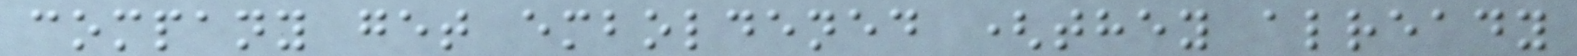company get emboldened (they already
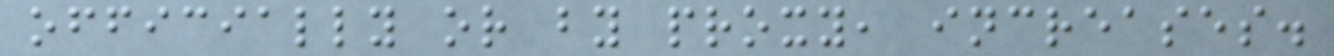officially or by proxy, increases.
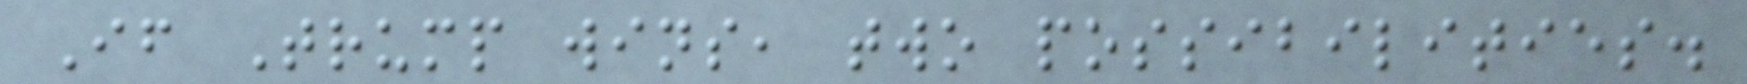If Trump wins, two possibilities.
